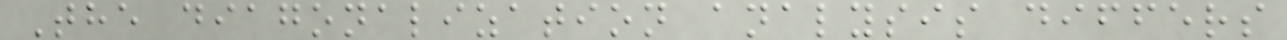The diagonalization analysis differs
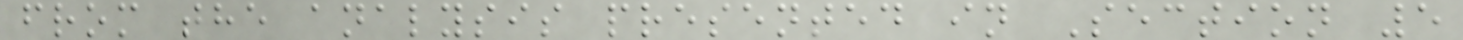from the analysis presented in Section 5
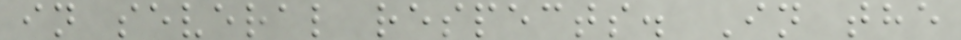in several respects. In the
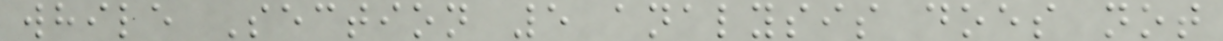while Section 5 analysis does not
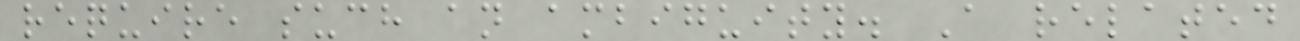require such an ambiguity. A related
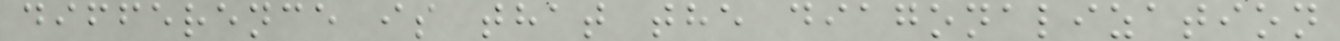difference is that the diagonalization
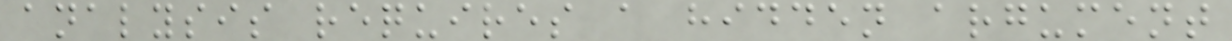analysis requires a hidden argument
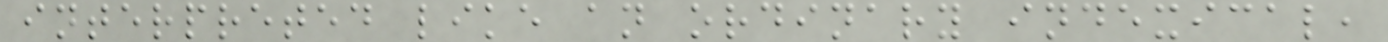interpreted like an ordinary indexical,
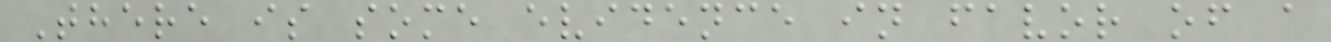There is some evidence in favor of a
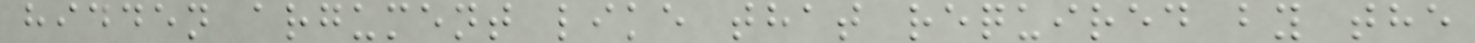hidden argument like that required by the
